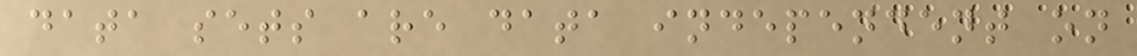data sets are data independent on
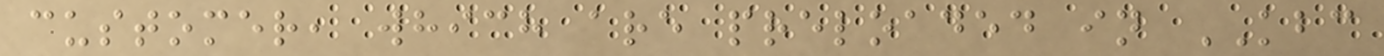customer, which are preloaded in KBC
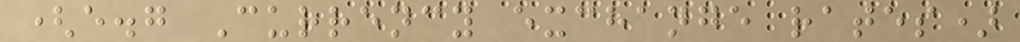(e.g Currency exchange rates)
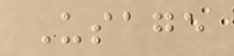Usage
